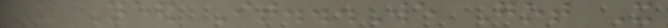You Need It...We Got It
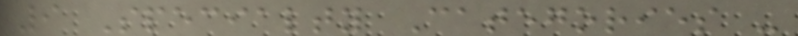9 Specialty Categories -
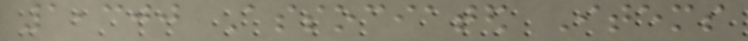1,300 Associated Items
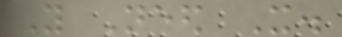You Need It.
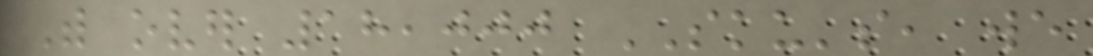With over 18,000 SKU's, we
